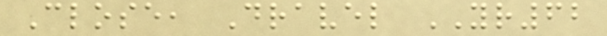Close, Dravel YR62
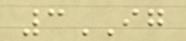3IG
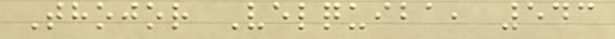Thojor Velquiba, 543
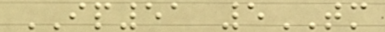IP51 5TM
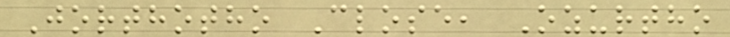Jorthotho Close, Ozurtho
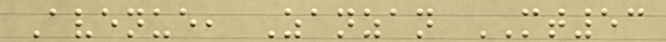Avenue, Zanzan MT53
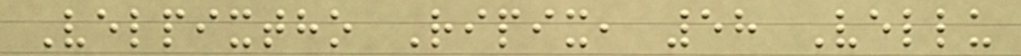Velpixtho Ripix, 58 Vellu
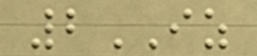2IZ
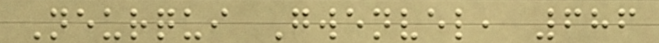Neurqui Gwenvel, 686
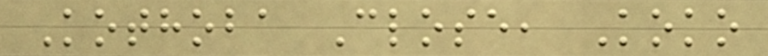Kothoba Close, Koko
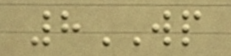8WP
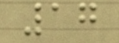17
